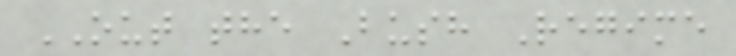OUT the Bush Regime
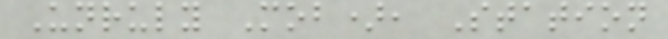Unruly Mob), Station
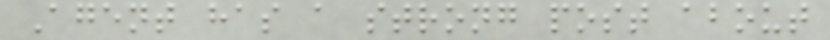Agent has a strong post about
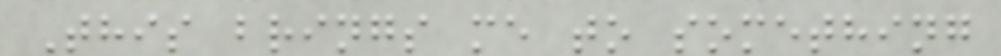This brings me to something
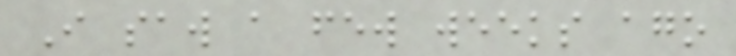I saw a few weeks ago
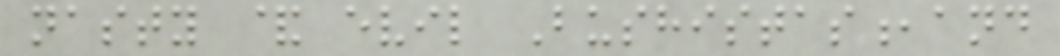nasty & evil Bushistas,and
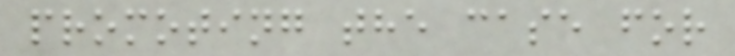promoting the case for
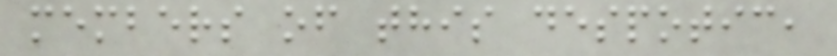members of this despotic,
